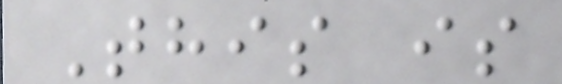This is
